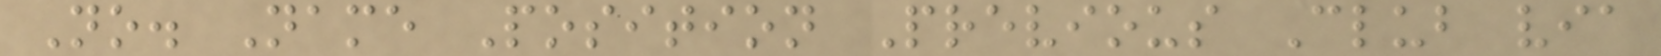No. Name Position Previous Club via
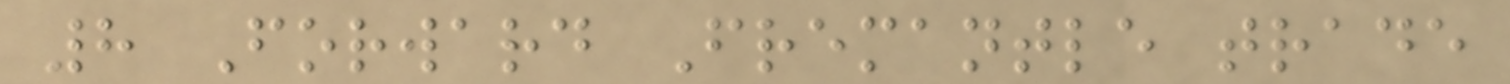8 Forward Fremantle trade
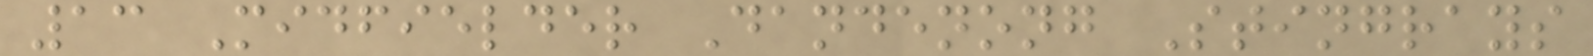13 Midfielder Dandenong Stingrays
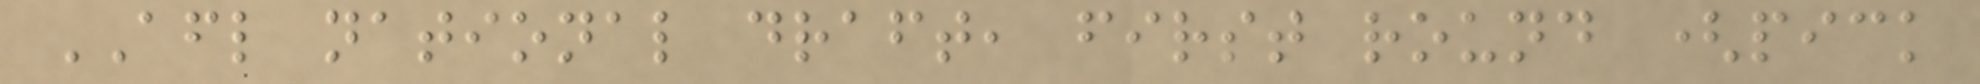AFL national draft, first round (pick
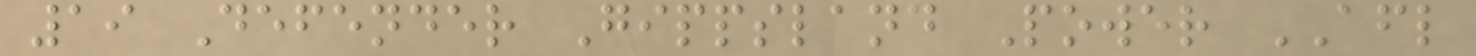19 Defender Gippsland Power AFL
